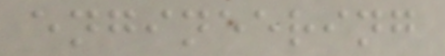engineering
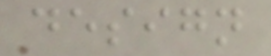design
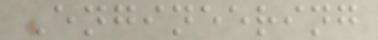Engineering
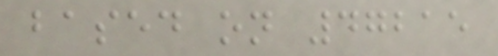based on 47215
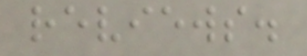reviews.
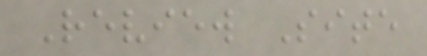Review Site
